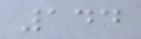144
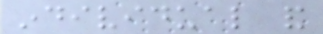individual and
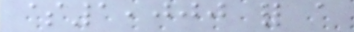$1,000 for a
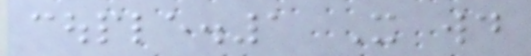couple.1 It would
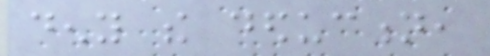deny the deduction,
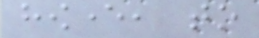however, to
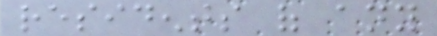residents of any
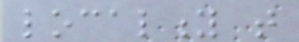locality that
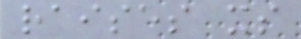raises its
